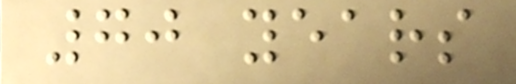70 years
